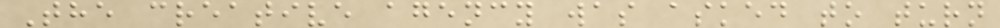The creative agency was asked to turn
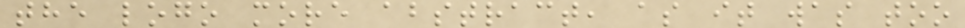the logo more abstract, as it was too
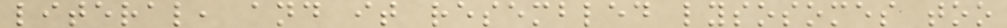literal, and it resembled lysosomes too
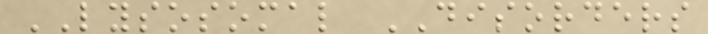LYSOSOMAL DISORDERS
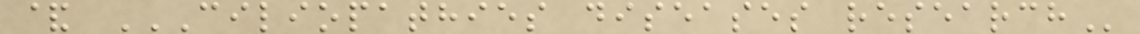& CILIOPATHIES DISEASES RESEARCH
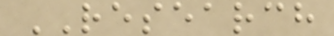RESEARCH
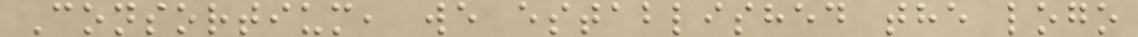Consortium, we established the logo
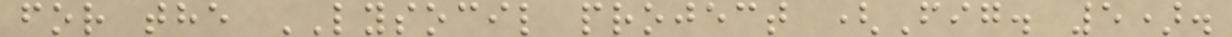for the LYSOCIL project (Fig. 5).
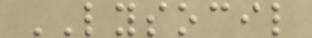LYSOCIL
